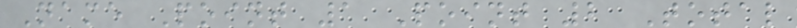Name Point 1 Point 2 Total
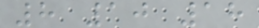8 10 18
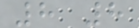8 8
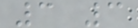3 3
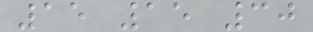15 15 30
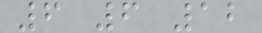6 6 12
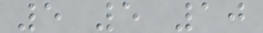5 5 10
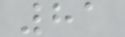81
